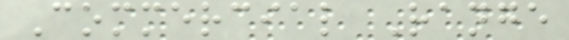Commercial Range
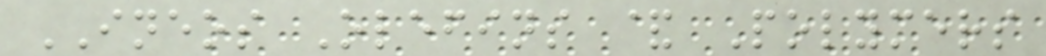INEOS Olefins & Polymers
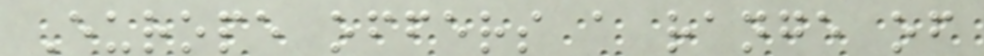Europe offers a range of
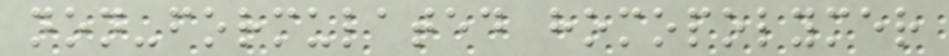non-formulated homopolymer
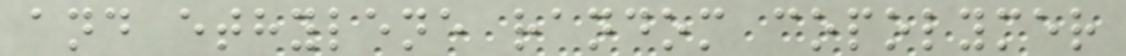and ethylene random copolymer
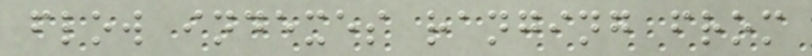flow indexes ranging from
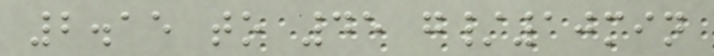2.15 to 45 g/10min
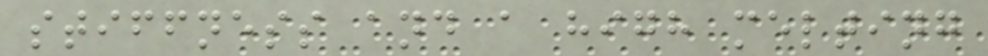stiffness and a high melting
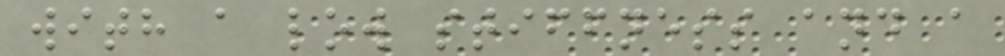with a low stiffness and a
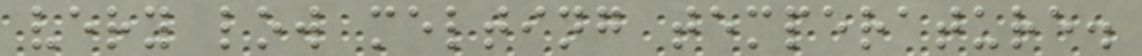very low melting temperature.
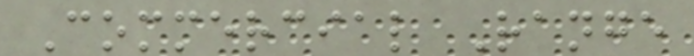Commercial Range
